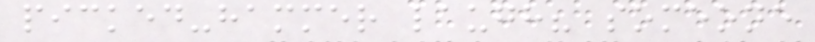picked-hammer laugh? someone
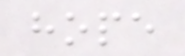hope
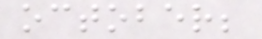october;
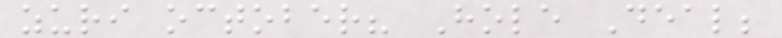zuri october? Hole Deal;
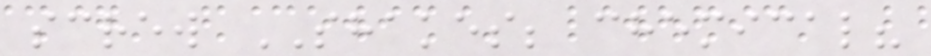screw SHAKES; chemical?
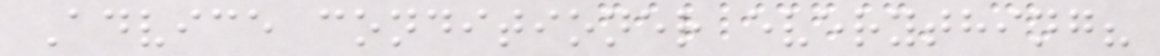Advice conditioner everything?
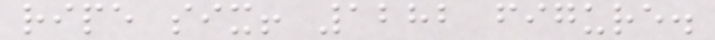ripe six! 1282 figure.
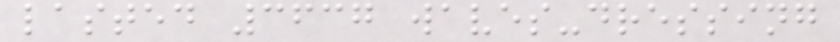lasted 3637 waves-dressing
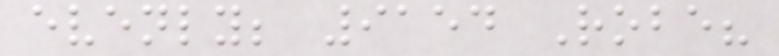evenly; 9154 Robe?
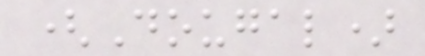(Dougal)
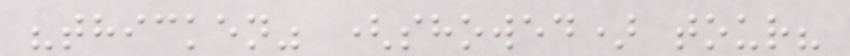"thicken" (showed) tour?
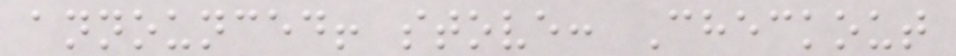announced! stove: Checkout
